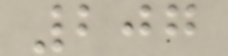207
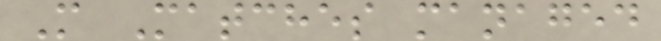M Matches managed
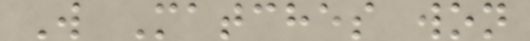W Matches won
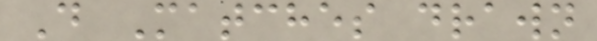D Matches drawn
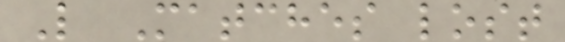L Matches lost
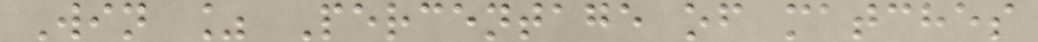Win % Percentage of matches
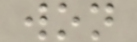won
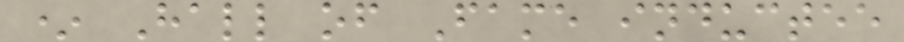* Hall of Fame inductee
